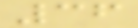36
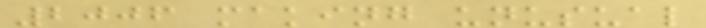2006 making unusual
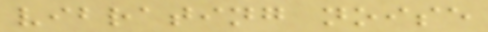vibrating noise
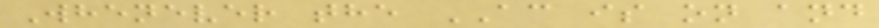Whenever the AC is on and
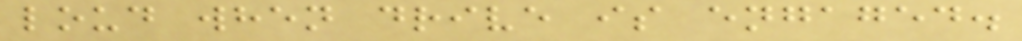loud when drive is engaged.
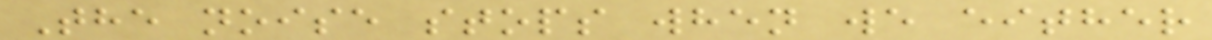The noise stops when we either
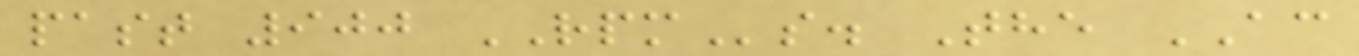past 900 RPMs. The AC
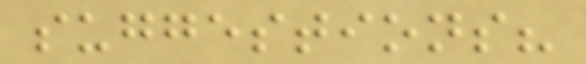suggestions?
